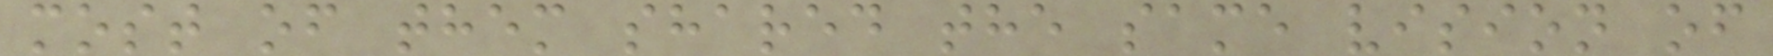most of them shared the same vision of
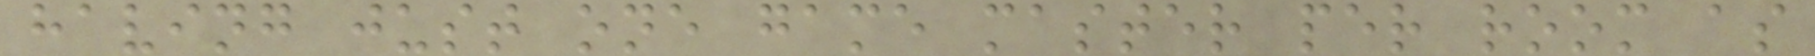having just one game master per room as
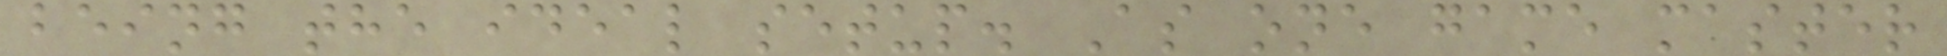being the ideal setup. As one game master
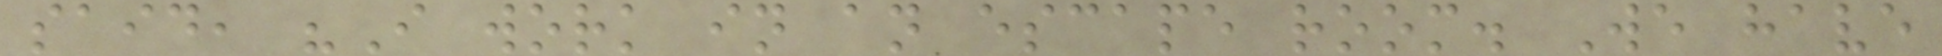said, "I work in an escape room. We have
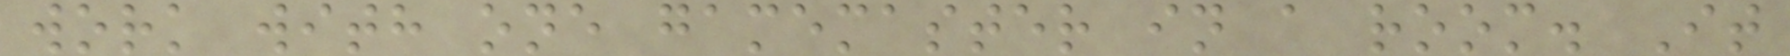work with one gamemaster in a room. It
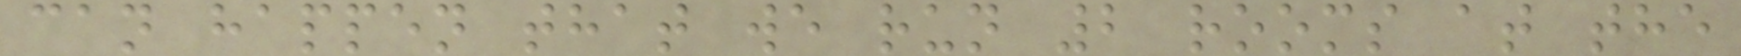can happen that we run 2 rooms at the
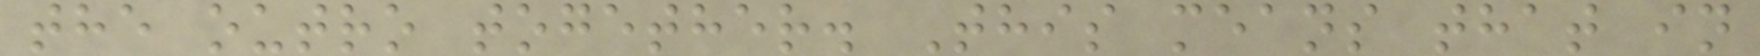the outro together. This means that in
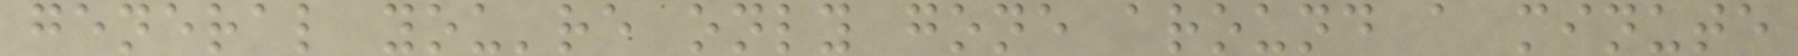general you're only gone around a minute
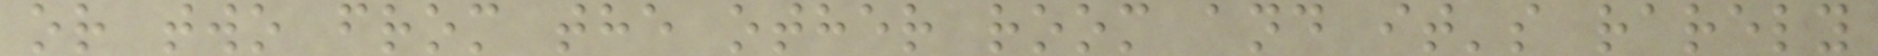or two from the other room and it's rarely
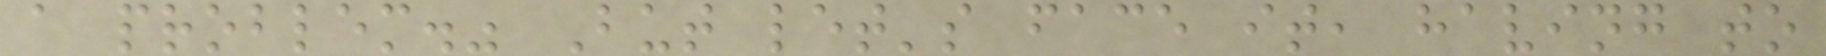a problem." But let's face it, having to
